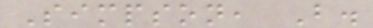Simpson, B.
